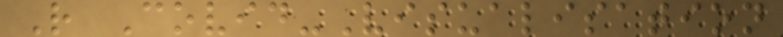R Covid-Visualisation
